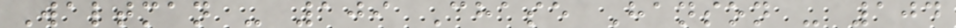Waltman - 109 Chase Hanson - 104
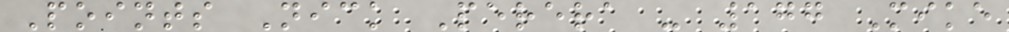Points Nick Perera - 177 Mike
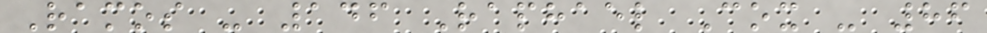Ramos - 146 Raphael Cox - 86
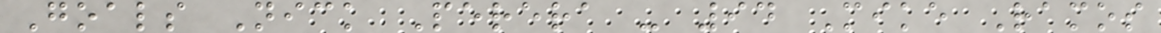Goals Nick Perera - 94 Mike Ramos
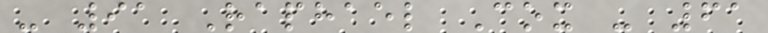- 91 Raphael Cox - 61
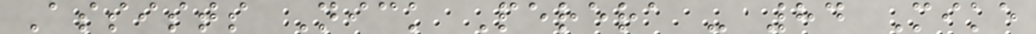Assists Nick Perera - 84 Mike
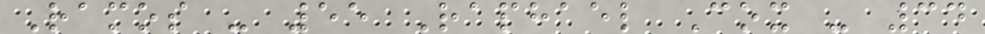Ramos - 55 Raphael Cox - 34
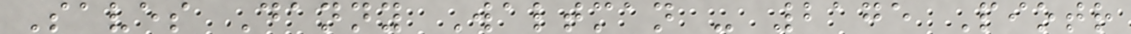Saves Danny Waltman - 2175 Piotr
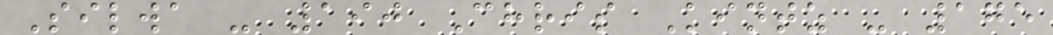Silwa - 190 Chris Kintz - 175
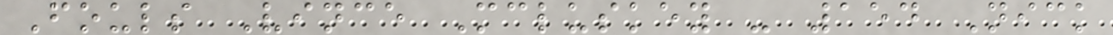Fouls Vince Mcluskey - 154 Nick
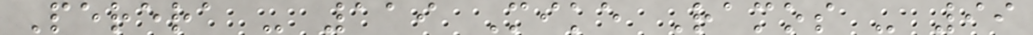Perera - 119 Mike Ramos - 99
